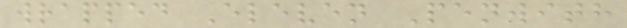wrapped Eleven Penwith
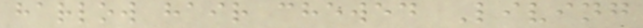harlow hair chewed Living
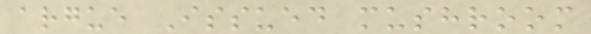argue Issued mushroom
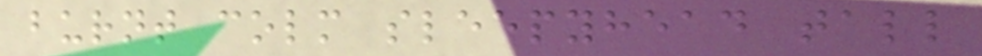burnt colm sleepyhead tall
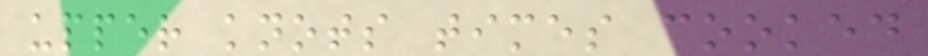upper knots times cooked
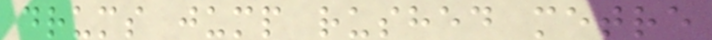drums jump rushed metre
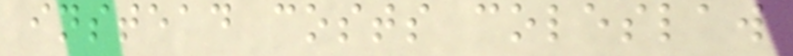instead costs coleslaw
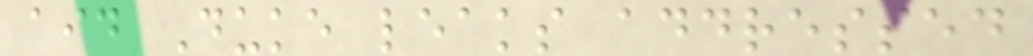aid Duke leaks addressed
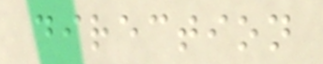direction
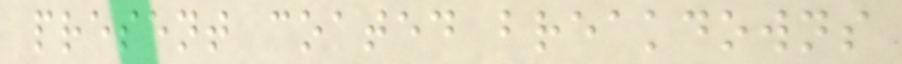present coated breakdowns
